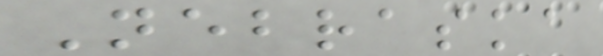Nebraska
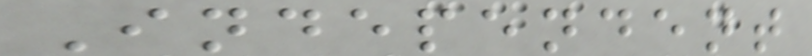Independent
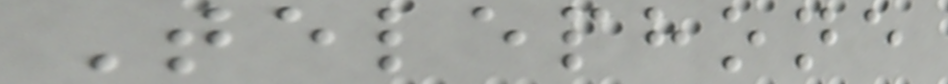Telephone
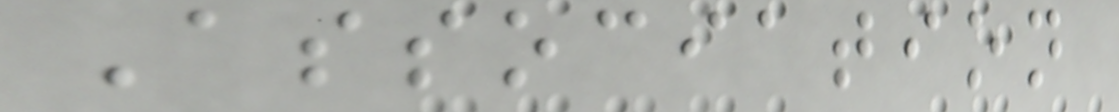Association
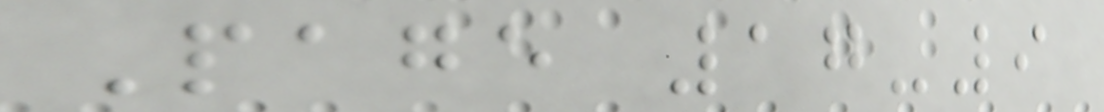Page 17-9
